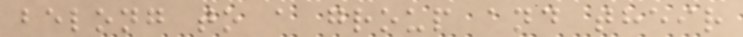belong to a group and their
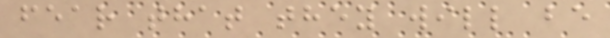fear that they will be
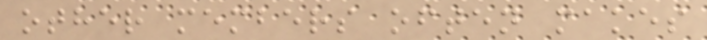other members often makes
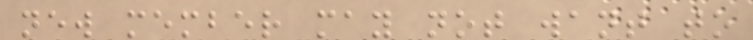new member may not want to
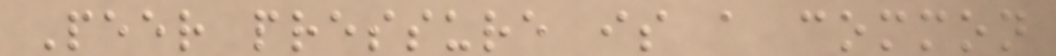Peer pressure is a common
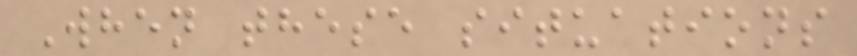When these situations
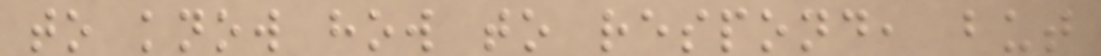to know how to respond, but
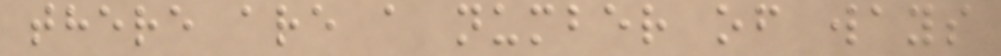there are a number of ways
